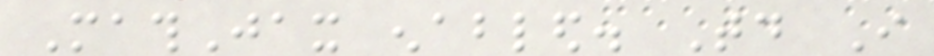MathJax enabled. Today I
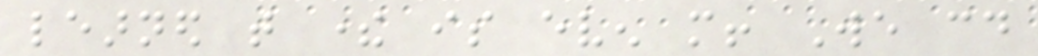learned that there is even more! We could
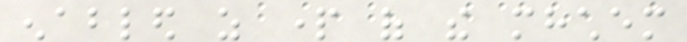enabled as part of the mhchem
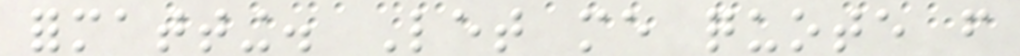formatting. Let me quote from
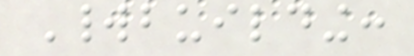Worldbuilding:
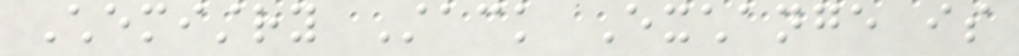Chemistry Stack Exchange is
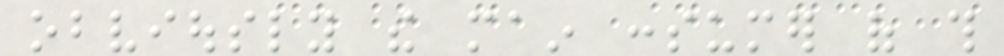obviously the main consumer of this
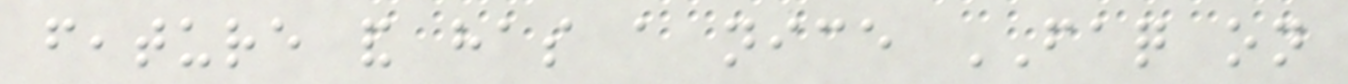feature and has a nice FAQ on
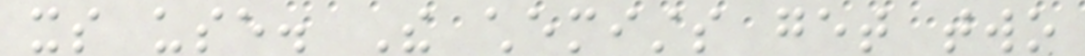its use. The chemists get two
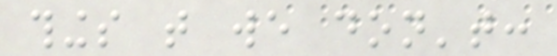things that we don't:
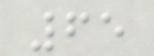65
